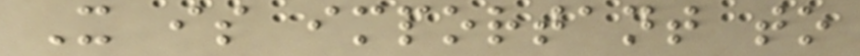It is important to
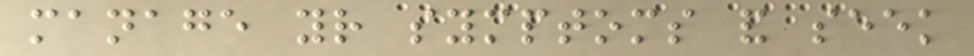manage your symptoms and seek
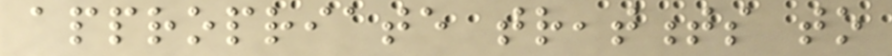appropriate treatments to
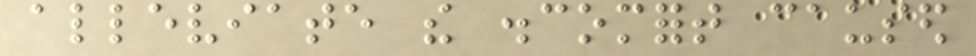alleviate the discomfort caused
